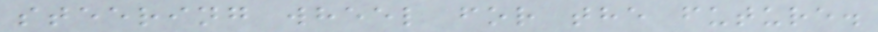steering wheel for the future.
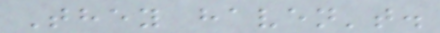They haven't.
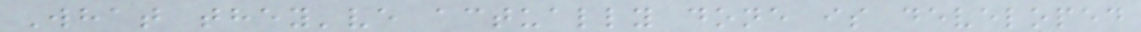What they've actually done is developed
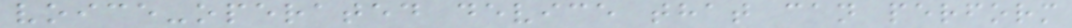voice-operated device that can perform
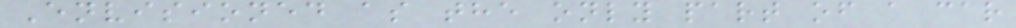Envisioned as the only part of a car
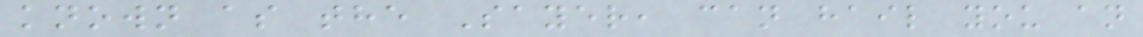known as the Sayer, can hail you an
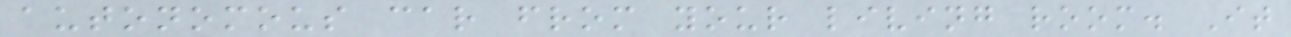autonomous car from your living room. It
